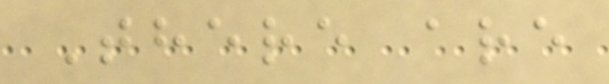There are
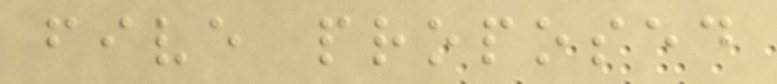five proposed
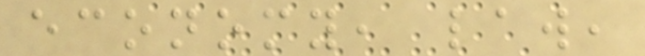economy, law,
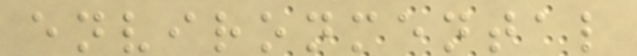environmental
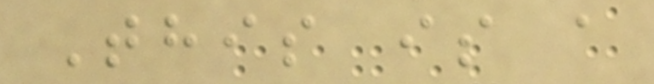This is a
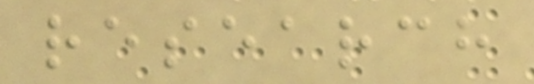research
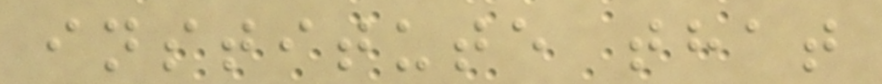institute that
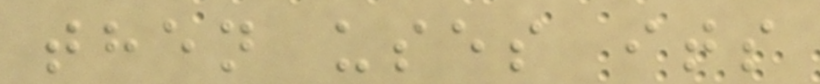then uses its
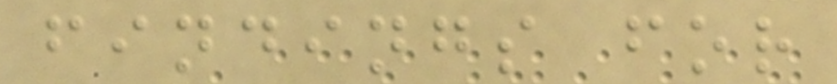findings for
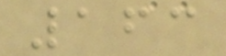163
